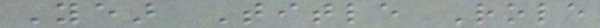Year Title Role
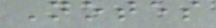Notes
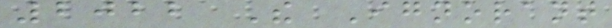2022 The Ignorant
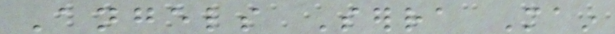Angels Serra Main
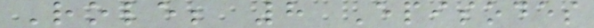Role; 8 Episodes
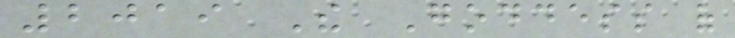2019 The Goddess of
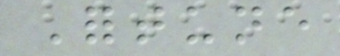Fortune
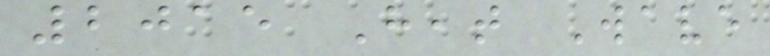2015 Heat Wave
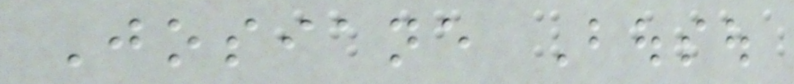Josiane Bousou
